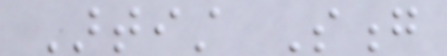Artist Song
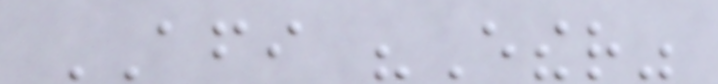AFI "Ether"
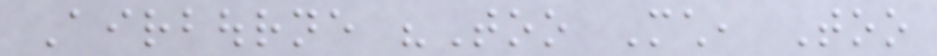Airbourne "Too Much, Too
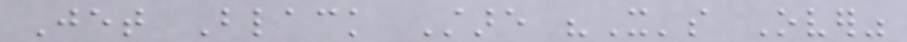Jet Black Stare "It's Over"
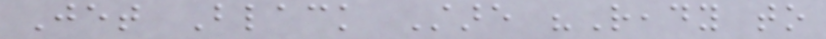Jet Black Stare "Ready to
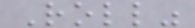Roll"
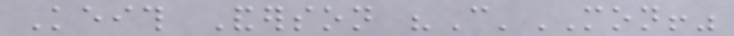Keith Anderson "C'MON!"
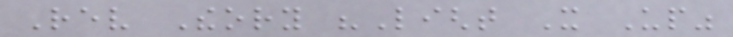Rev Theory "Light It Up"
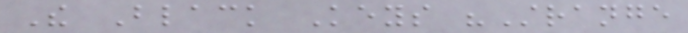The Black Keys "Strange
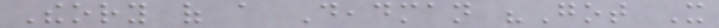Theory of a Deadman "Got It
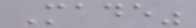Made"
